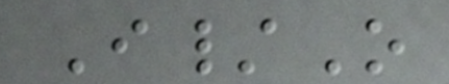I/O
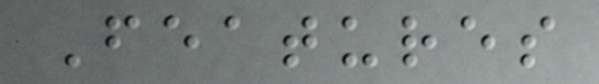Features
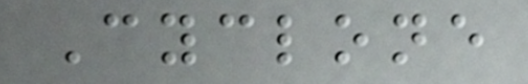Cyclone
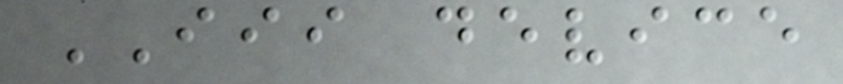III device
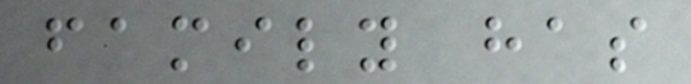family has
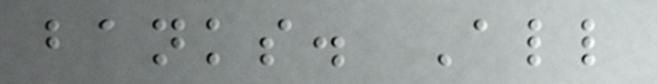banks. All
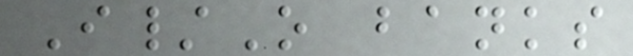I/O banks
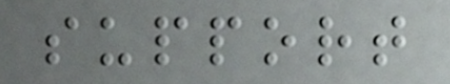support
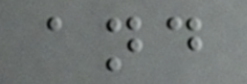and
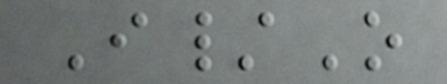I/O
